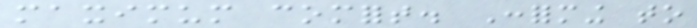maximum comfort. Conforming to
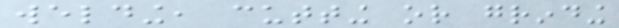welding, cutting or grinding
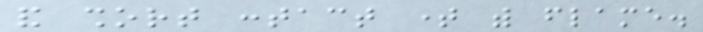and short contact time with flame.
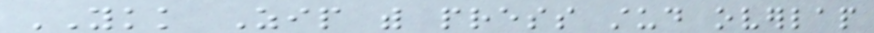YKK Zip with press stud overlap
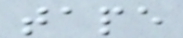tape
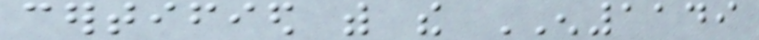certified with the EN1149
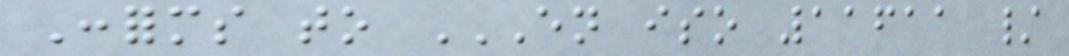Conforms to EN ISO 11611 /
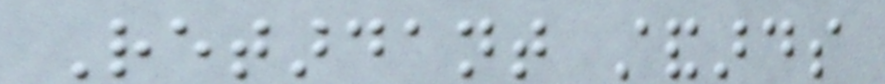Retardant standards
